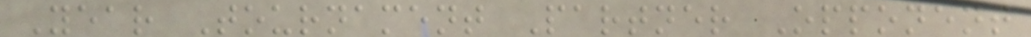Year Tournament Partner Opponent
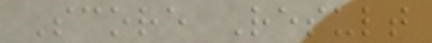Score Result
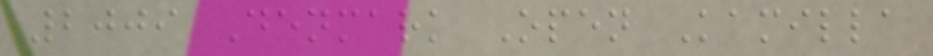2009 Denmark Open Kamilla
